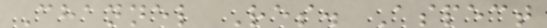Channel Res. Aspect
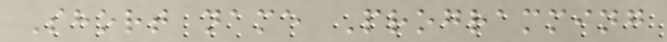Short name Programming
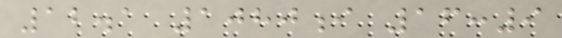12.1 1080i 16:9
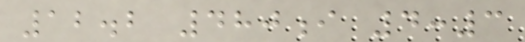12.2 480i 4:3
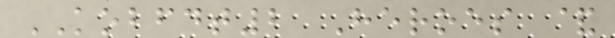KOBFDT2 Heroes &
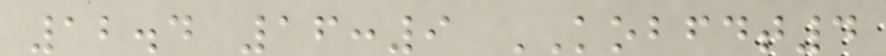12.4 16:9 KOBFDT4
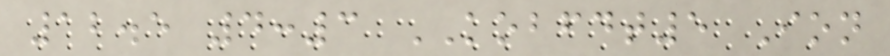12.5 4:3 KOBFDT5 Ion
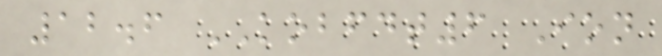12.6 KOBFDT6 Ion
